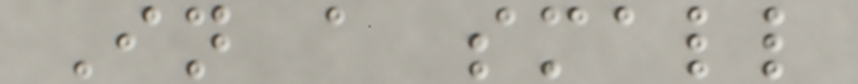In a small
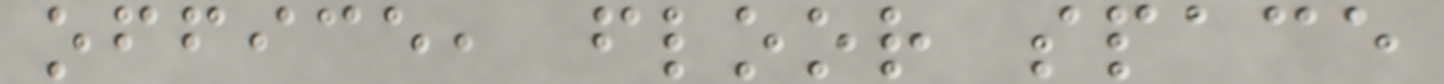office, floor space
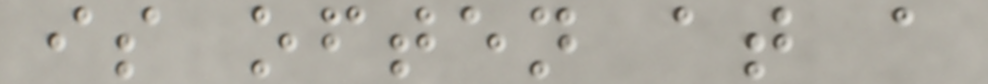is often at a
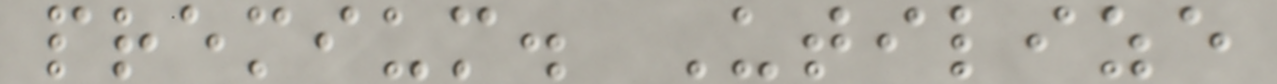premium. Utilize
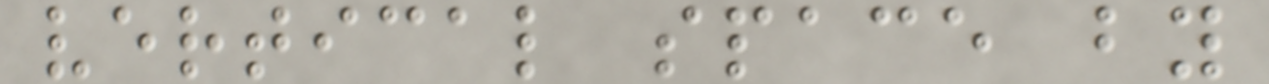vertical space by
